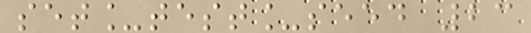set_test_seed 23
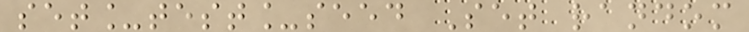set_test_seed Set random
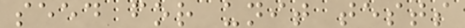seed for unit tests
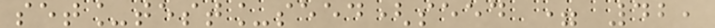set_test_seed(seed = 42,
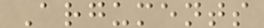Arguments
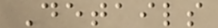Details
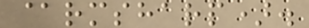@rmsharp).
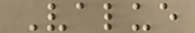Value
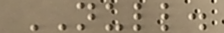NULL.
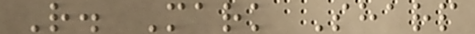R. Mark Sharp
